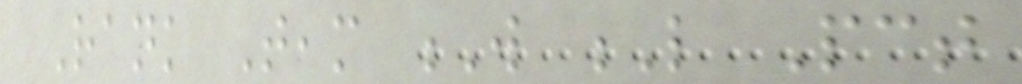Rank Team W L Pct
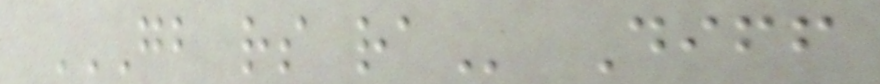GB RS RA Diff
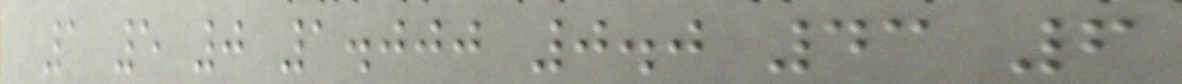1 5 0 1.000 0.0 43 6
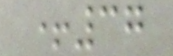+37
